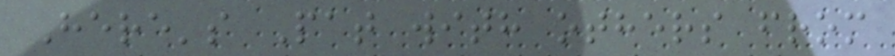Here's Pat with others from
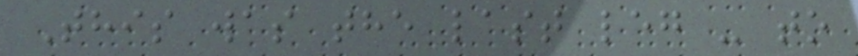This was the last leg - to
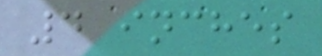4 inches
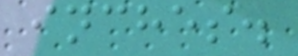inches.
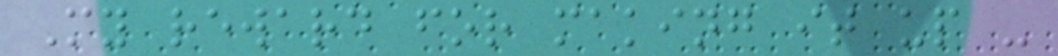My reward for making it up -
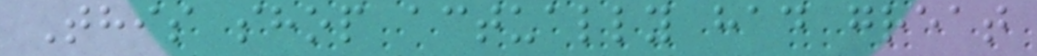This shop actually had great
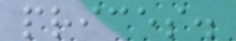prices.
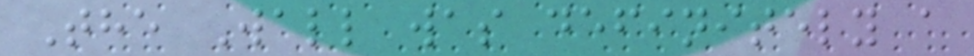The Wall was definitely a
